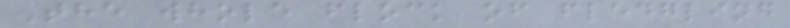The whole flock of fledgling
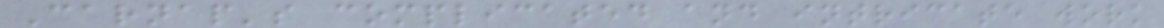Carnap's complicated and intricate work
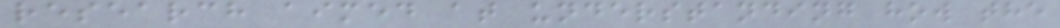research aimed at understanding how the
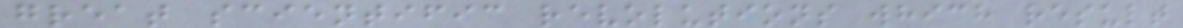great scientific revolutions which result
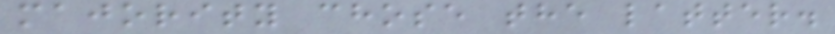majority chose the latter.
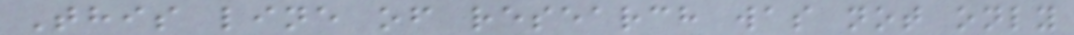This line of research was not only
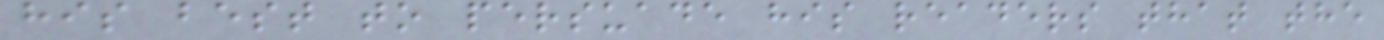his best to persuade his readers that the
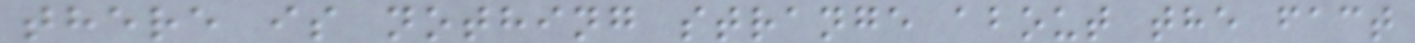there is nothing strange about the fact
